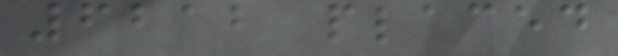6212 placed
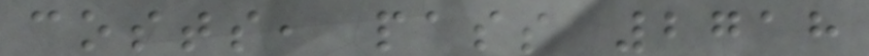costs, pass 2718
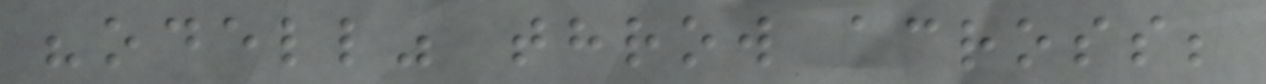"odell" throw across;
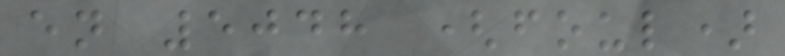en 5048 (foul)
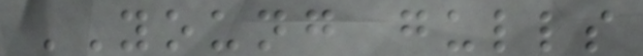YOUNG gulls
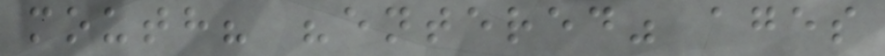mouth? "entered" ages
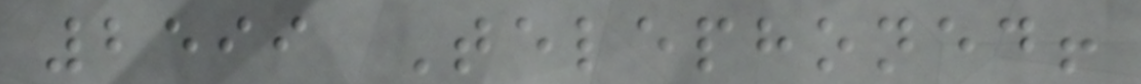2599 Telephoned!
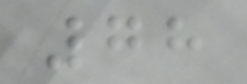78
